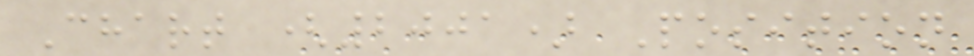Chart (2001) Position
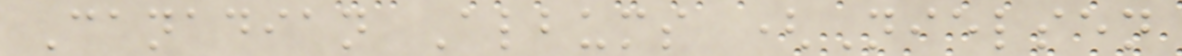Canadian Albums (Nielsen
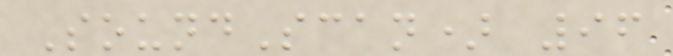SoundScan) 96
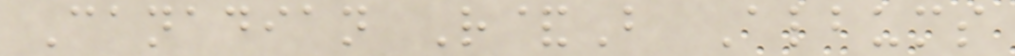Canadian R&B Albums
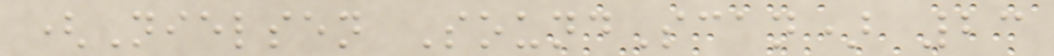(Nielsen SoundScan) 23
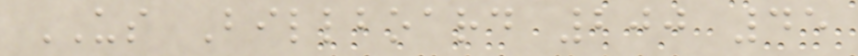US Billboard 200 45
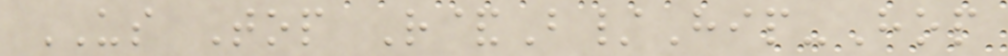US Top R&B/Hip-Hop
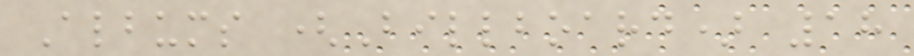Albums (Billboard) 18
